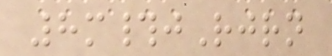8m#jRjrn
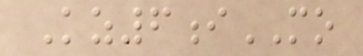Kz6iMO
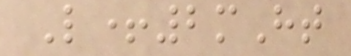L+2mHt
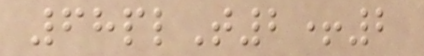68plT2+2
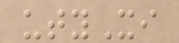utyXi
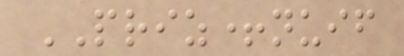PRIZ+nuif
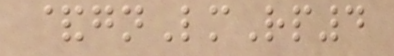&gnLmRp4
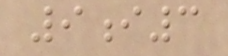9i3
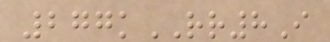277kRR8I
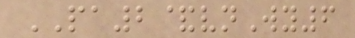PA2&vnWy6
